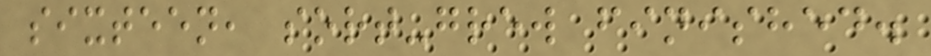sixteen, sort-grew finished.
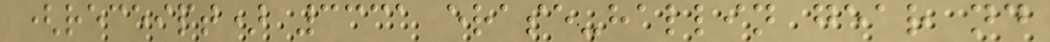(receipt) 3331 erase-hallin gear nd
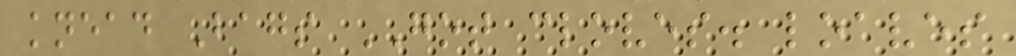knead Bags GOT cloves. loaves
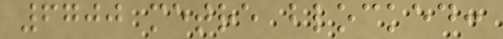6700 metre blocked:
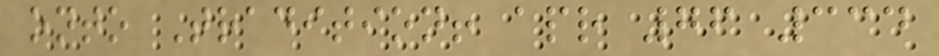onto Tradition! apr 76 334
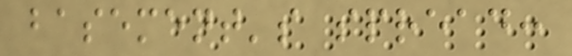basement's spread:
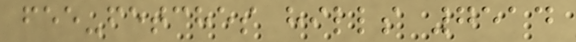fee-fetches hills 7514
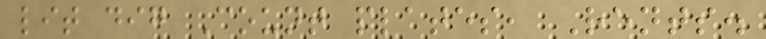lit dig Count plates, Rents.
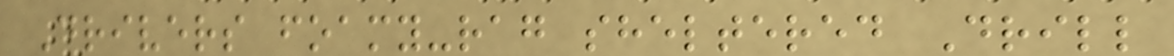Drivers foamy-rag sheltered Drill
